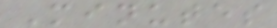Minutes
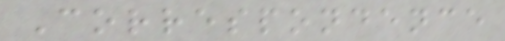Correspondence
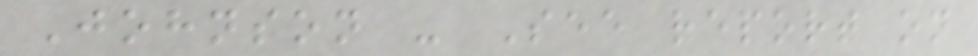Johnson - See report on
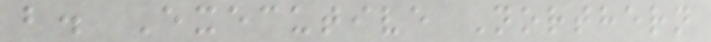b. Executive Northern
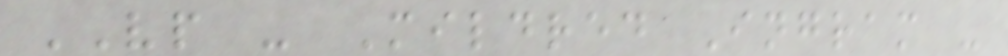VP - Mildred Ingram -
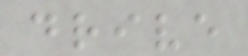drive
